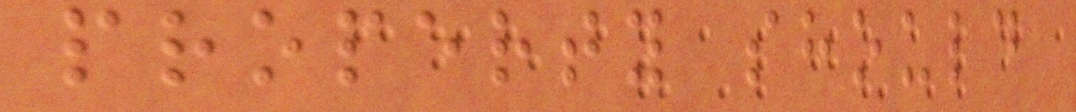property should
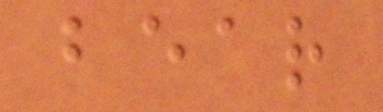bear
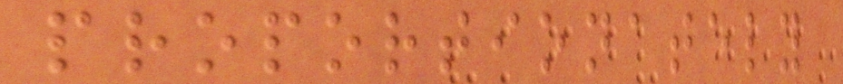proportionately
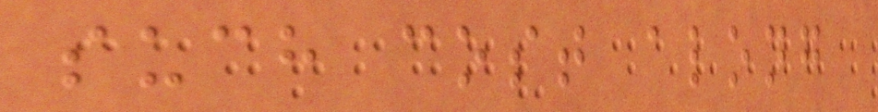such cost along
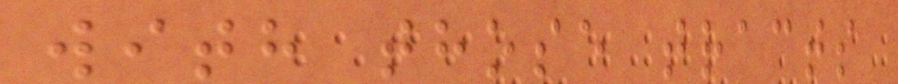with those tracts
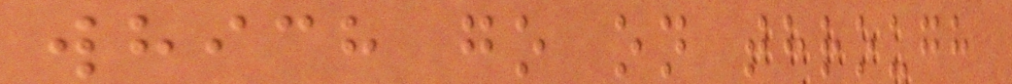which go on through
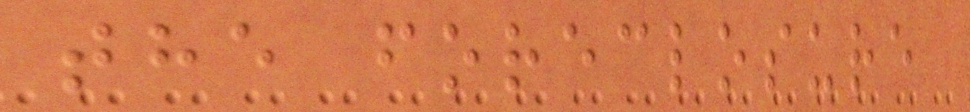the foreclosure
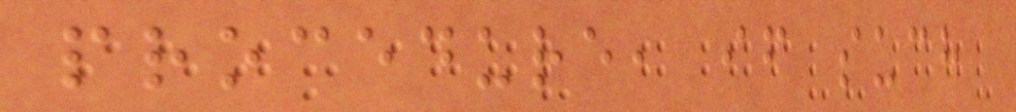procedure, if such
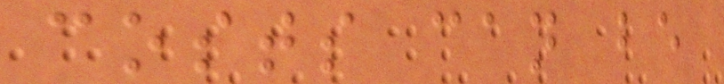costs can be
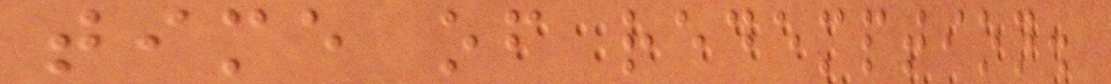time of redemption.
